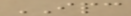IPC
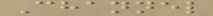Channel
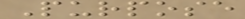Purpose
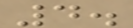4.
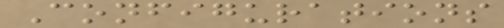Configurations
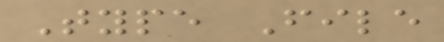Type File
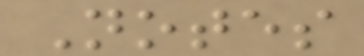Notes
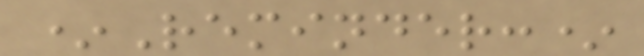*Reminder:*
